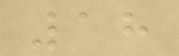18
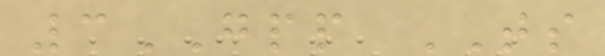3GPP TS
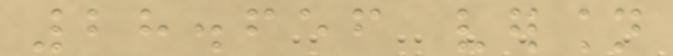28.656 version
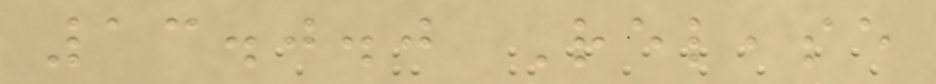13.0.0 Release
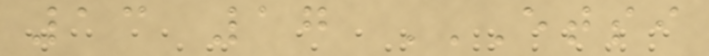13 17 ETSI
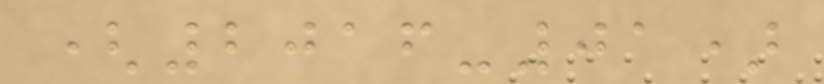(2016-01)
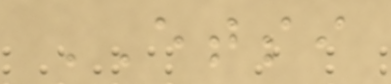ETSI
